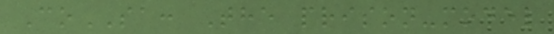CoSA: The prison-model
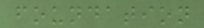foundation
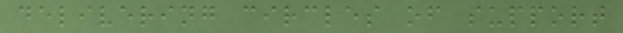delivering circles of support
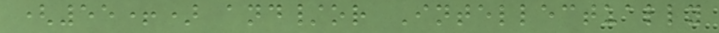(55+) and/or Intellectually
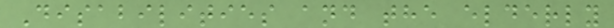Disabilities and the elderly
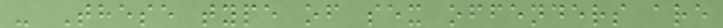- These type of sex offenders are
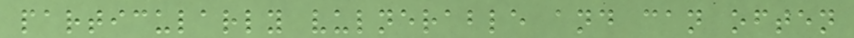particularly vulnerable and can often
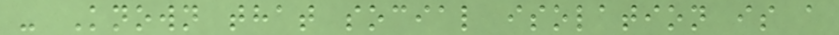- Known that social isolation is a
